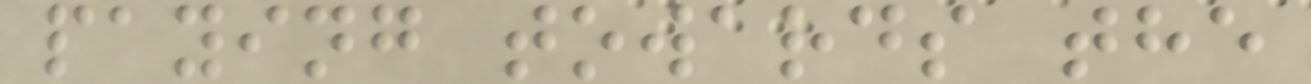paying towards the
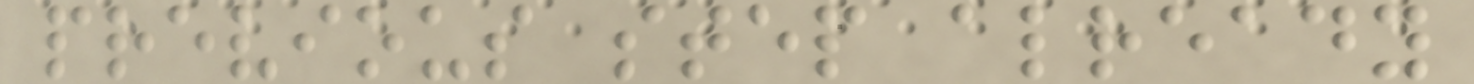previous step already
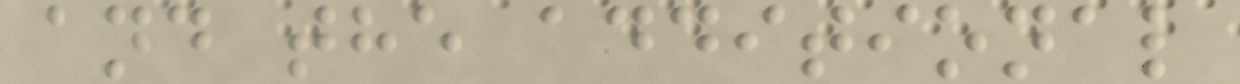and the additional
